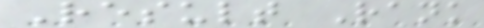Result Rank
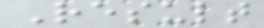Result
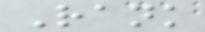Rank
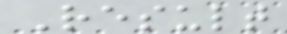Result
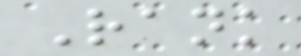Rank
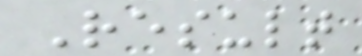Result
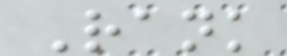Rank
